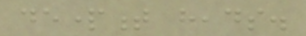department heads.
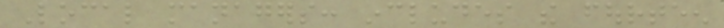Local managers: includes the fourteen
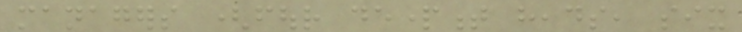managers (four department heads, six
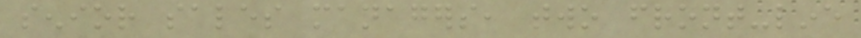senior sales managers, two front-line
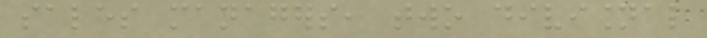sales managers, two divisional
